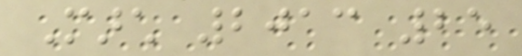March 2013 25
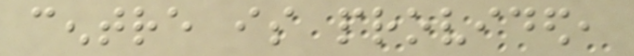centre is provided,
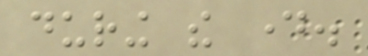during the day.
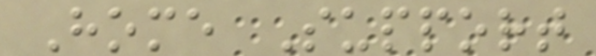Home Support
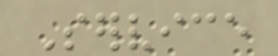Service
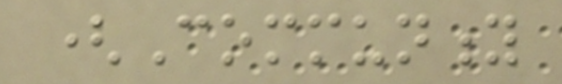(Community
